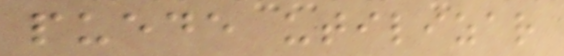puede utilizar
